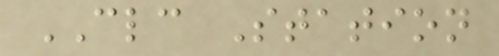CLC Station
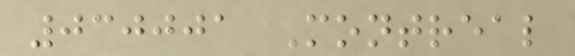030001 Montreal
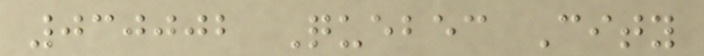030002 Quebec City
